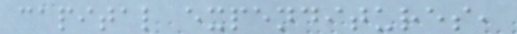capital expenditures,
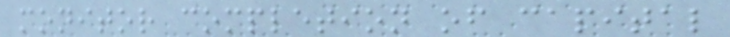monitor completion of capital
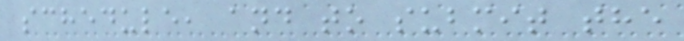schedule, and to submit the
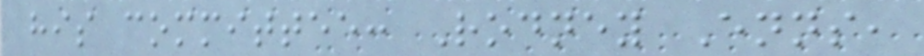his committee: Rodney Enns,
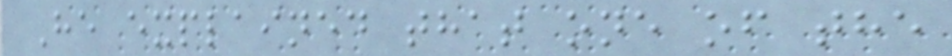He explained that one of the
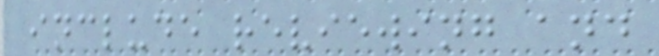include reviewing and
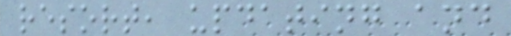resort, updating and
